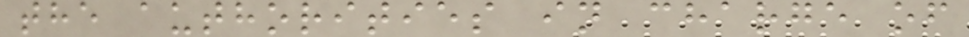the authorities in charge of
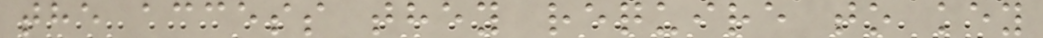the access they require to key
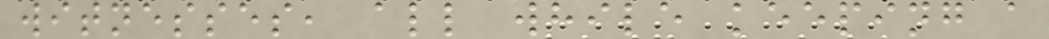witnesses, all while keeping a
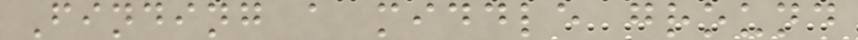Finding a middle ground
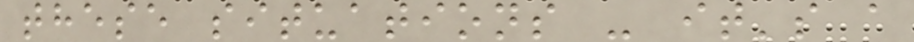these situations - it's a
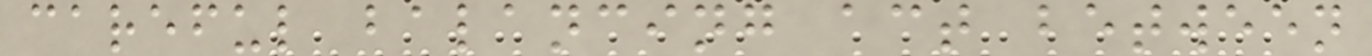careful balancing act between
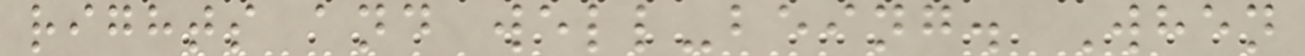rights and well-being. When
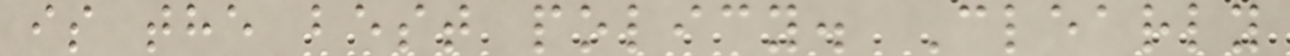is the best policy. Clearly
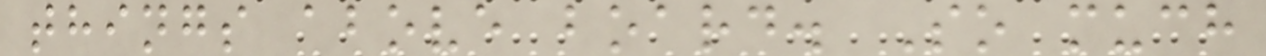things above board. So much
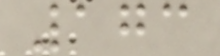173
